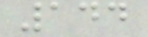144
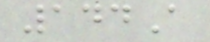144A
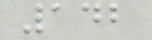142
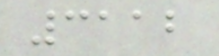3112
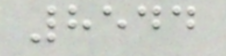8544
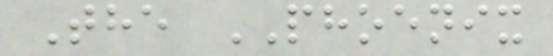The PHOENIX
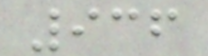936
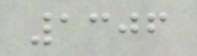1306
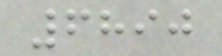6890
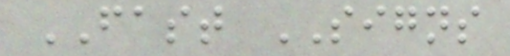FAST SIGNS
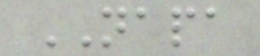NAPA
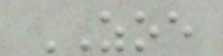ZOE
